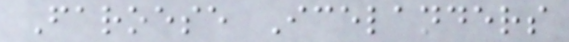Faroese Icelanders
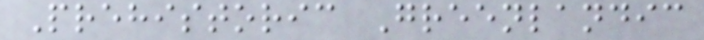Prehistoric Greenlandic
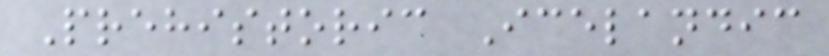Prehistoric Icelandic
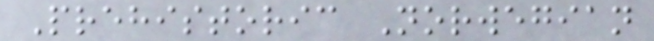Prehistoric Norwegian
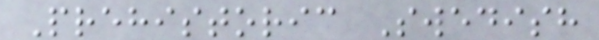Prehistoric Swedish
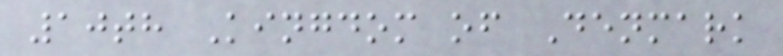10th Kingdom of Denmark
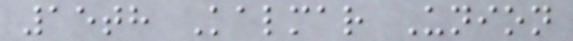15th Kalmar Union
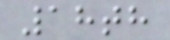18th
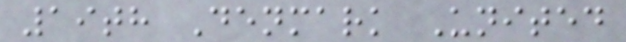19th Denmark United
